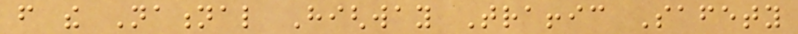from the National Highway Traffic Safety
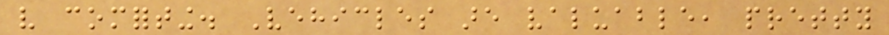very comforting. Vehicles are valuable, pretty
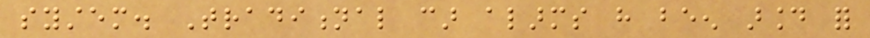system. Traditional car alarms have been around for
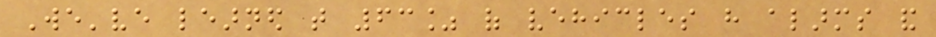We've learned that 63% of vehicles have alarms and
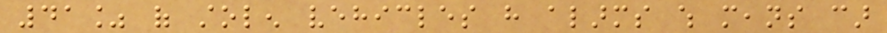41% of stolen vehicles have alarms which means car
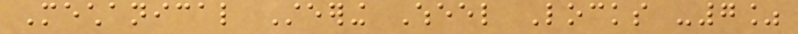Mechanical Steering Wheel Locks -7%
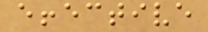effective
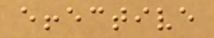effective
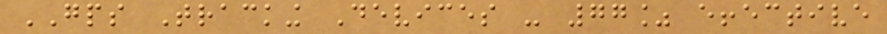GPS Tracking Devices - 77% effective
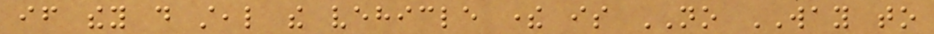if they do steal the vehicle there is NO WAY to
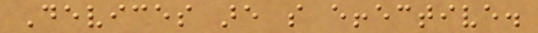Devices are so effective.
